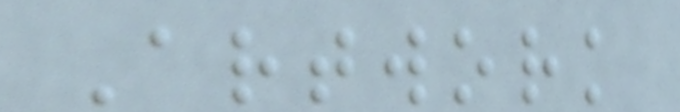Artwork
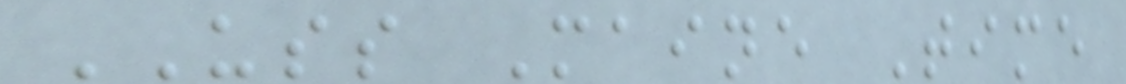USS Maine Time
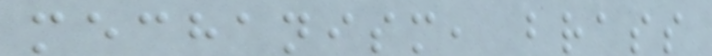mechanism, brass
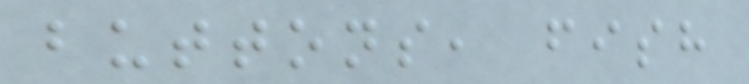buttons, fish
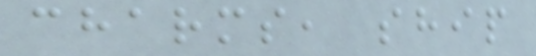charms, ship
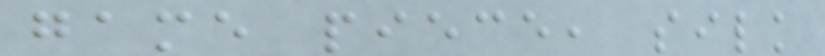game piece, silk
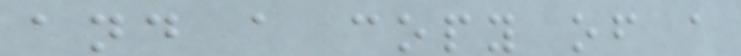and a copy of a
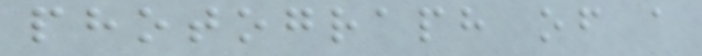photograph of a
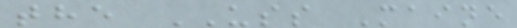the USS Maine
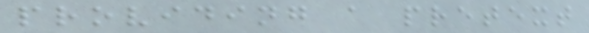providing a pretext
